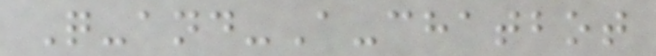Q-and-A-chatbot
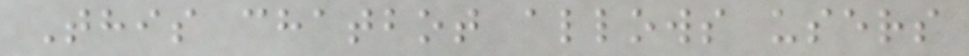This chatbot allows users
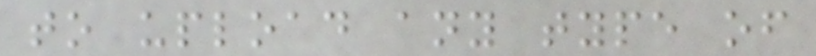to upload any type of
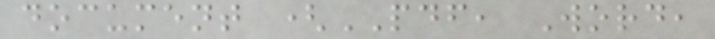document (PDF, Word,
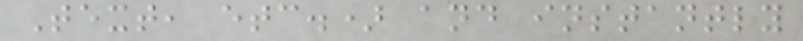Text, etc.) and instantly
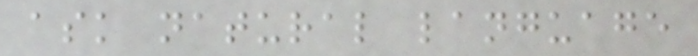ask natural language
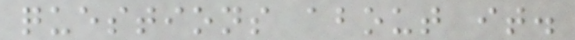questions about it.
